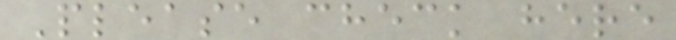Please check here
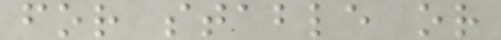for stable or
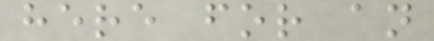here for an
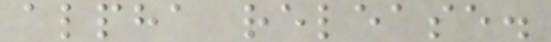alpha release.
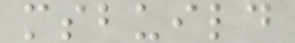msbuild
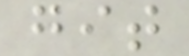git
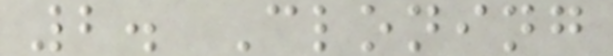2. Cloning
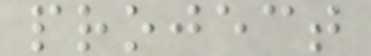project
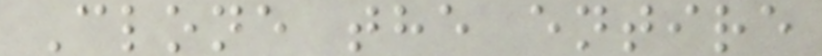Clone the entire
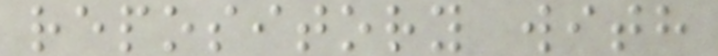repository with
